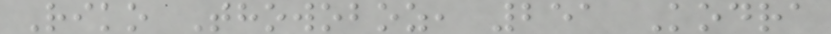Riko Thowoboz, 251 Kodra
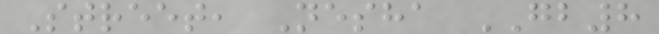Street, Nesha GB8
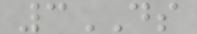3DS
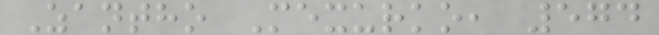Zantho Mexurko, 574
